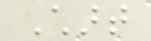Chart
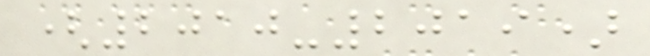(2010-2019)
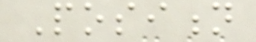Position
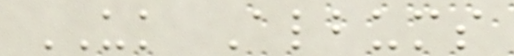UK Albums
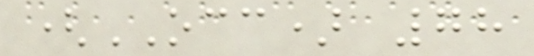(OCC) 78
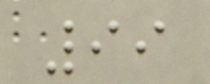99
